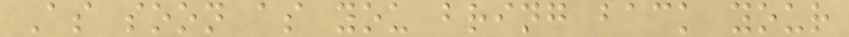As soon as you bring back your
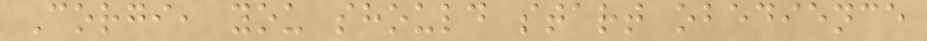Corgi, you should start obedience
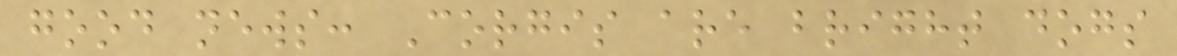good news: Corgis are bright dogs
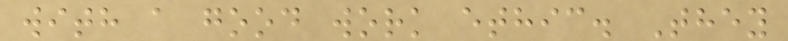with a good work ethic. They
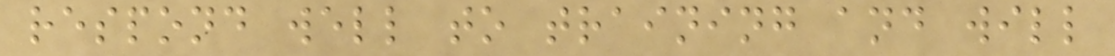respond well to training and will
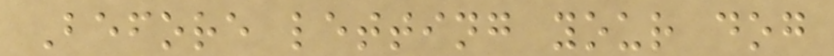Before letting your dog
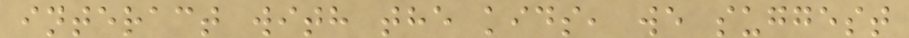interact with the kids, we suggest
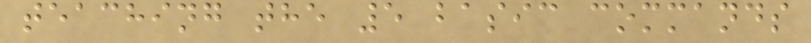teaching the 5 basic commands
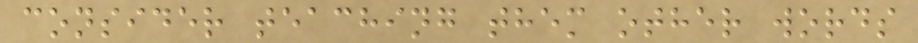consider teaching them other words
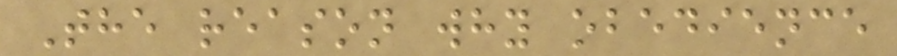The reason why obedience
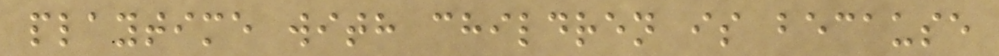playtime with children is because
